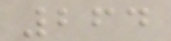264
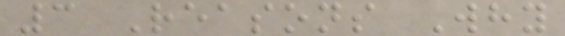3 Reasons Why
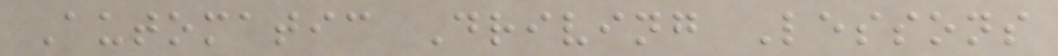Automatic Driving Lessons
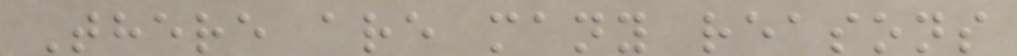There are many reasons
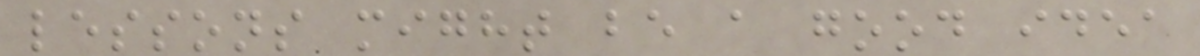lessons might be a good idea
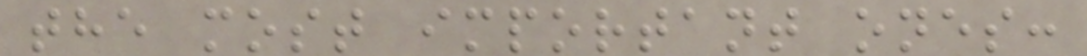the most important ones:
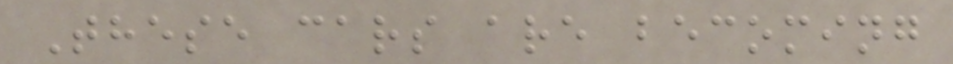These cars are becoming
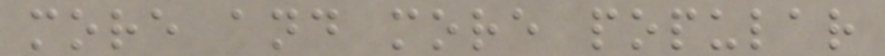more and more popular
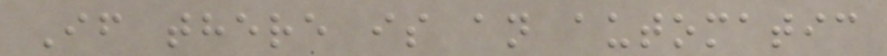If there is an automatic
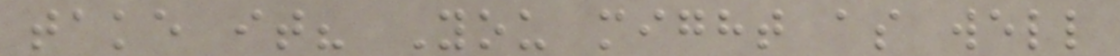take it? You might as well
